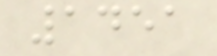1451
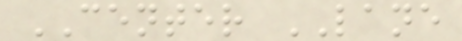CENTER LANE
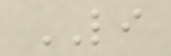LI
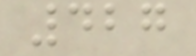427
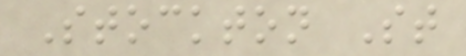Stockton St
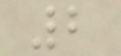2
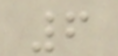6
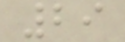29
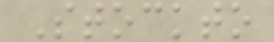Stockto
